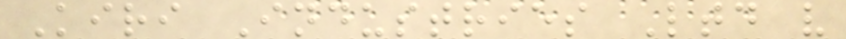Kiri Industries Ltd v
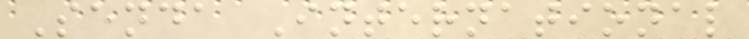Senda International
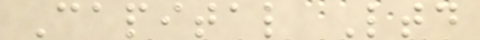Capital Ltd
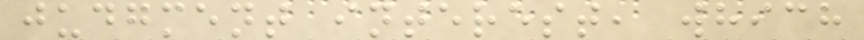judgment interest, which
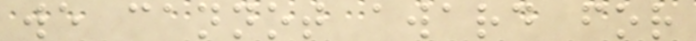we cannot award for
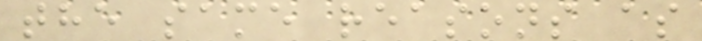the same reasons as
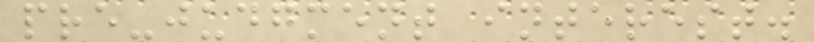pre-judgment interest.
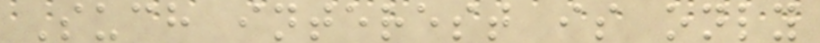Such interest is only
